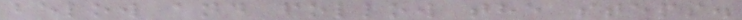below and follow the steps.
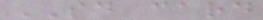SD card
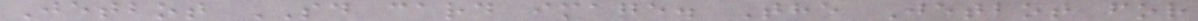Jetbot SD card image. The Jetbot for
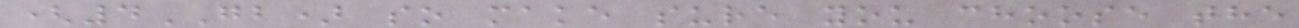(4GB) so make sure you choose the
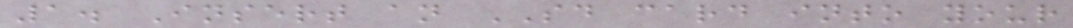1. Insert an SD card into your
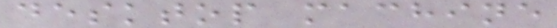desktop machine
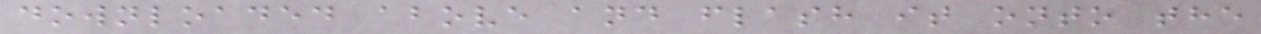downloaded above and flash it onto the
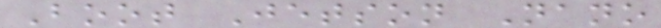Boot Jetson Nano
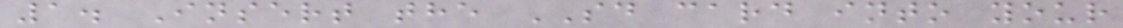1. Insert the SD card into your
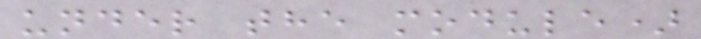under the module)
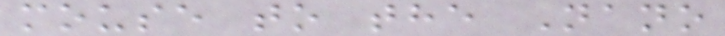mouse to the Nano
